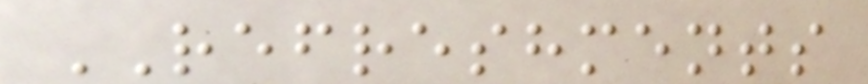REFRESHMENTS
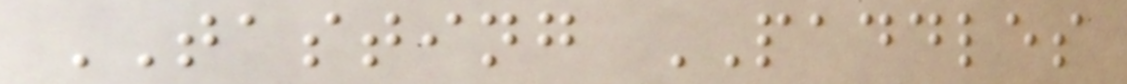TASTING PADDLES
